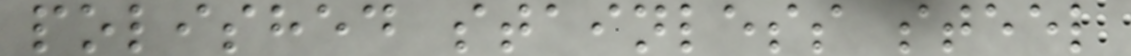polished stainless steel
